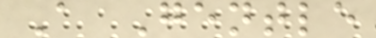A Gentle
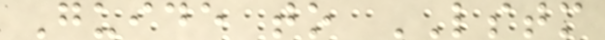Guide to LSTM
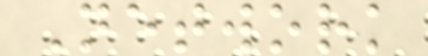Network
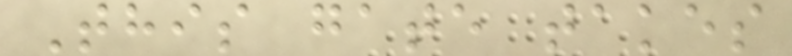This gate takes
